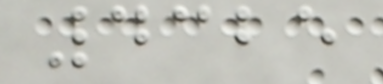4325
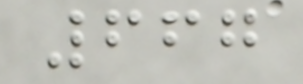667
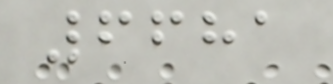6681
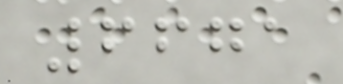6671
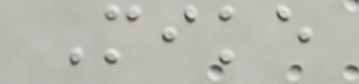Mike
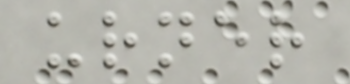urner
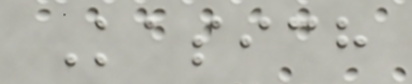Kasich
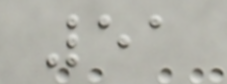51
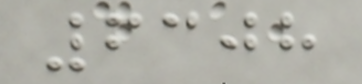6308
